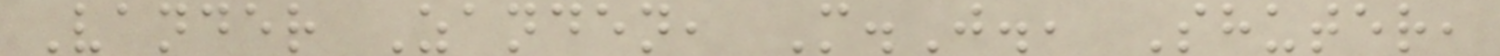Vander Zanden, M.J., Shuter,
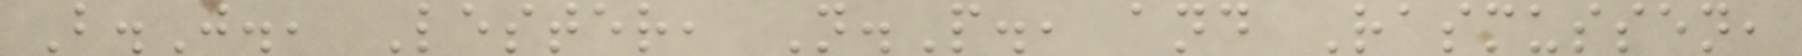B.J., Lester, N.P., and Rasmussen,
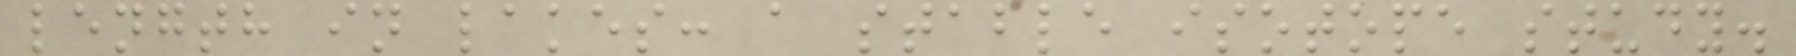length in lakes: a stable isotope study.
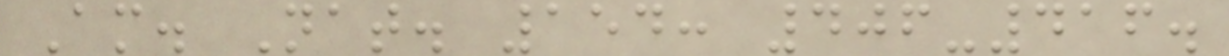Am. Nat. 154: 406-416.
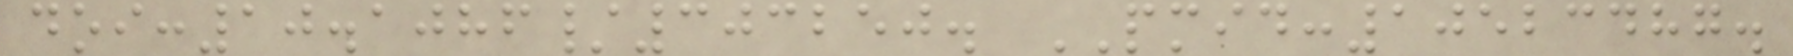doi:10.1086/303250. PMID:10523487.
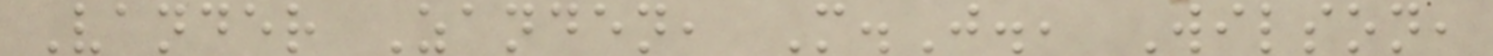Vander Zanden, M.J., Wilson,
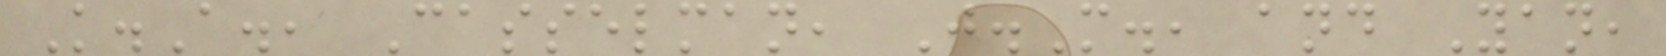K.A., Casselman, J.M., and Yan,
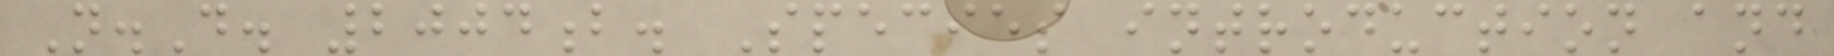N.D. 2004b. Species introduction and
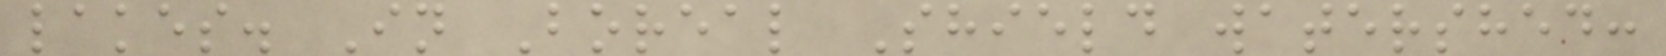lakes. In Boreal Shield watershed:
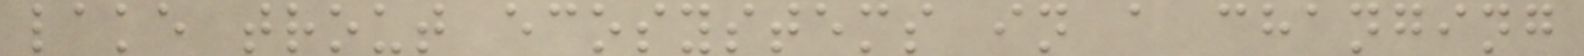lake trout ecosystems in a changing
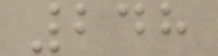248
